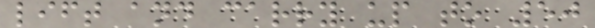lift and carry up to 50
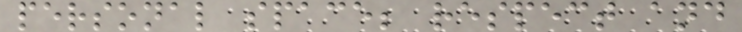personal space; respect and
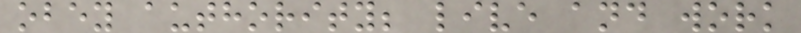obey authority; live and work
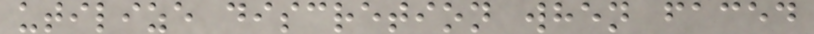utilize discretion when faced
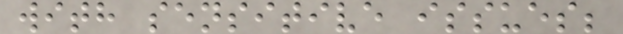with sensitive issues;
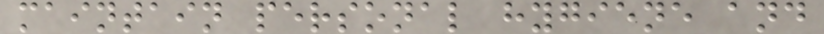maintain personal hygiene and
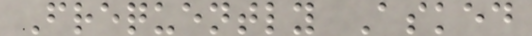Frequently Asked
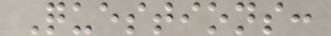Questions:
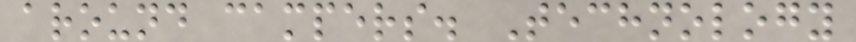around campers. Technology
